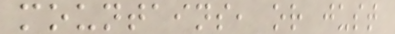mountains, or just
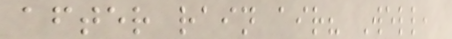after rain air? Well,
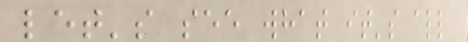let's see what it's all
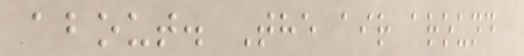about. The air around
